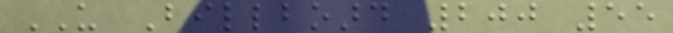US Billboard 200 55
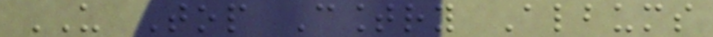US Top Country Albums
